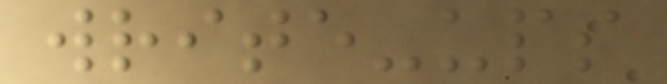write-ups
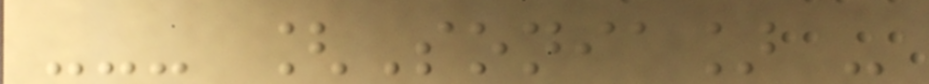--- [Sonia] -
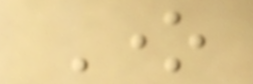One
